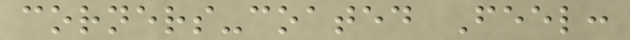corners-coated Feel:
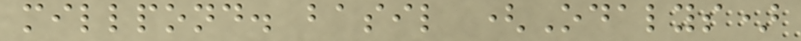millpond. basil (Odalys)
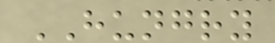HUNGRY
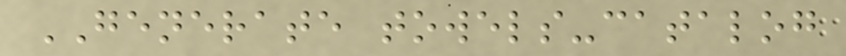GENERATE towels-catalog
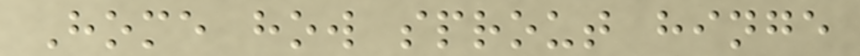Home how sprout hinge
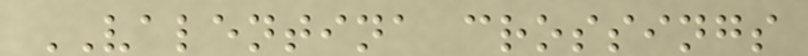VALENTINA crossings
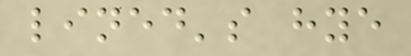lined's hye
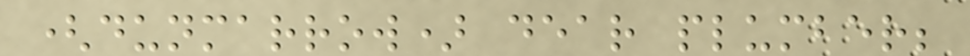(dunmarrow) dear plumber;
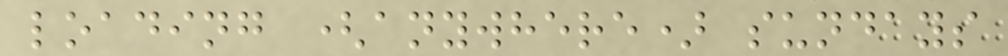loading (anywhere) sundays
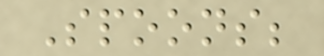Spoons;
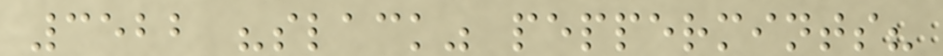3522 "slack" peppermints?
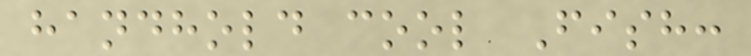handhold cool Fish:
